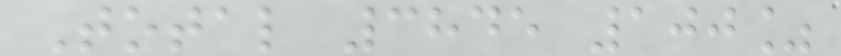Total 3845 100%
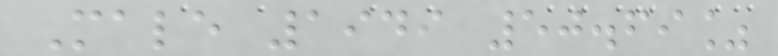Male 1949 50.69%
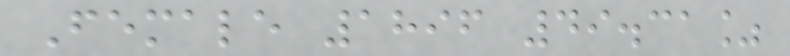Female 1896 49.31%
